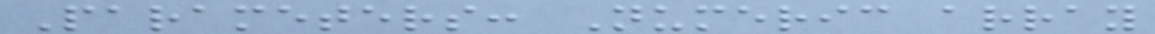Parameters: Numeric array
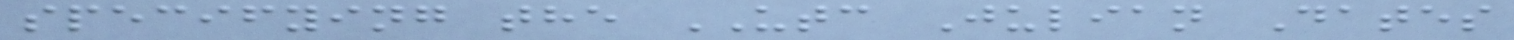specifying the UTC Julian Dates
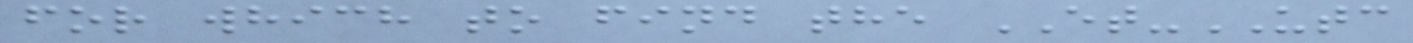for which to find the ET-UTC
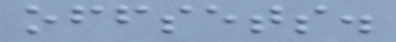offsets.
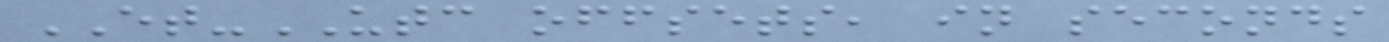ET-UTC offsets, in seconds
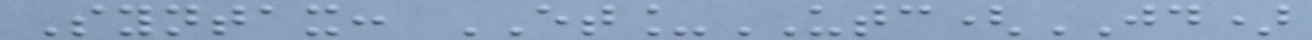Syntax: ET_UTC(JD)
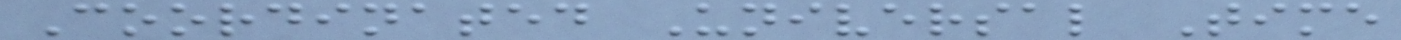Coordinated Universal Time
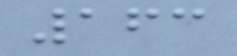163
